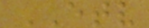ETV
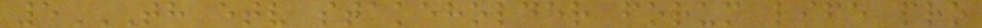5TH ETV STAKEHOLDER FORUM LIFE PRO
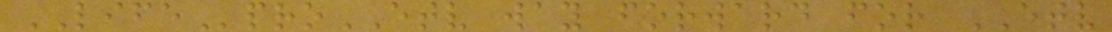LIFEproETV way forward for ETV
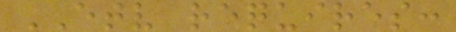ETV requires:
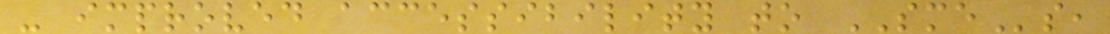- improved accessibility to SMEs,
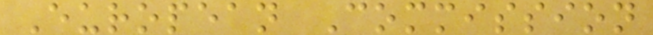European Commission
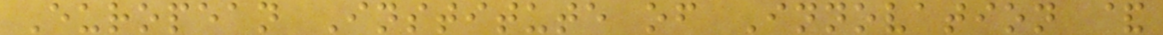European Institute of Innovation &
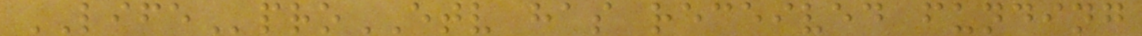LIFEproETV has received funding
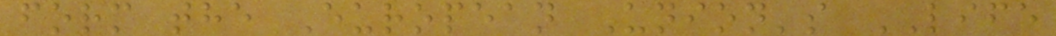form the European Union's LIFE
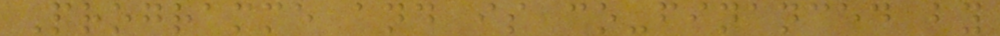Programme and is co-financed by
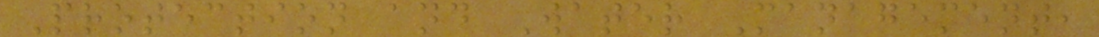Protection and Water Management,
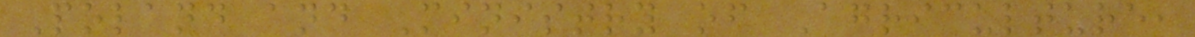Poland and Ministry of Agriculture,
